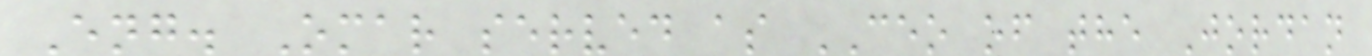Eng. Omar served as CEO of the Jordan
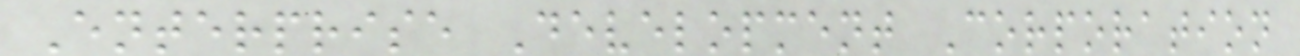Enterprise Development Corporation
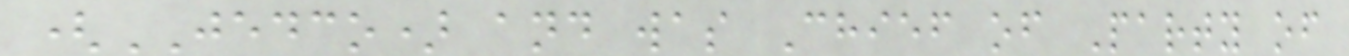(JEDCO) and was Chief of Party of
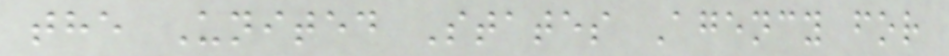the United States Agency for
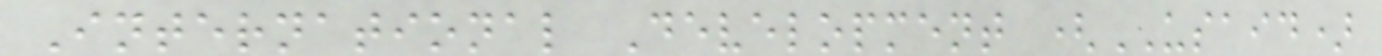International Development (USAID)
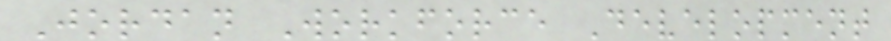Jordan Workforce Development
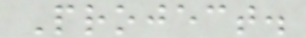Project.
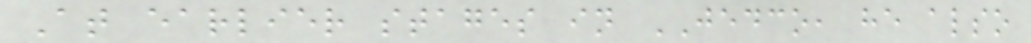At earlier stages in JEDCO, he also
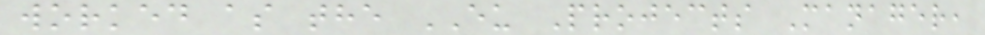worked as the EU Projects Manager,
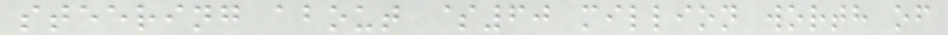steering about $60 million worth of
